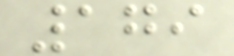179
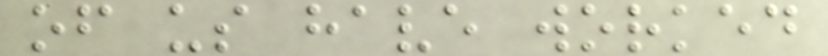of us have worked
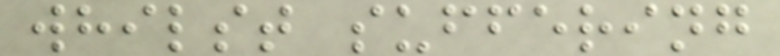whilst suffering
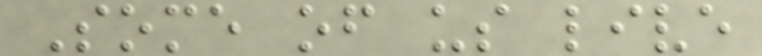Some of us live
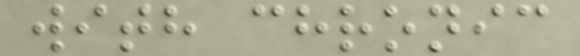with chronic
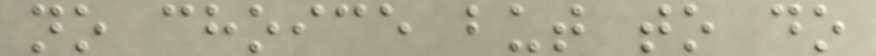no choice but to do
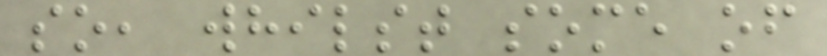so, whilst some of
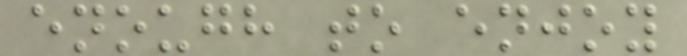enough to enjoy
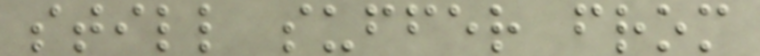still suffer from
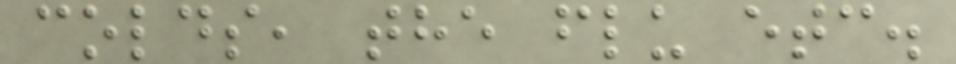colds, the flu etc.
